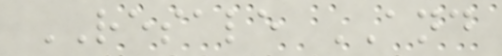RESALE AND
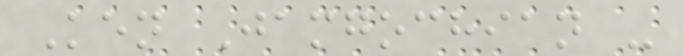Ken Jamgochian -
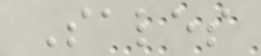Sales
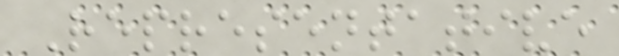Representative
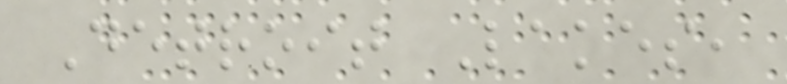Detroit Lakes,
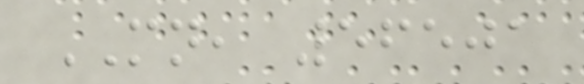MN, 56501
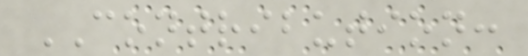CONTRIBUTION:
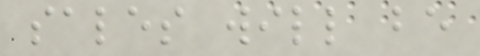sales will be
